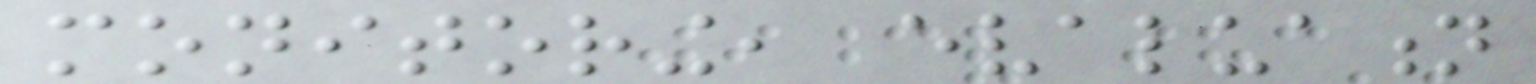monitoring, evaluation
